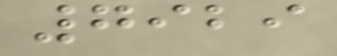7929
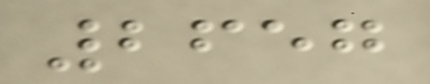2657
